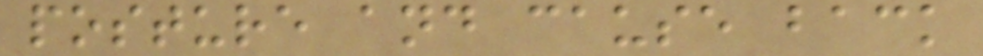posture and cause back
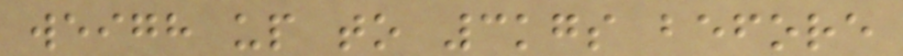weigh up to 3kgs before
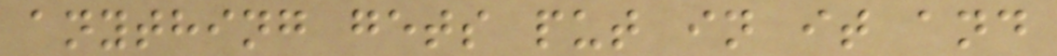anything gets put in it and
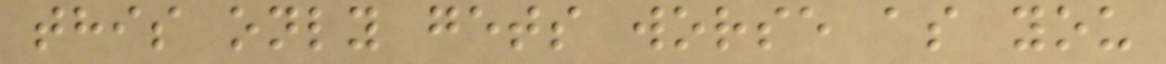this only gets worse as you
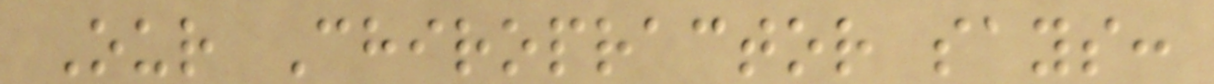Our Chiropractor says:
